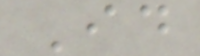Id
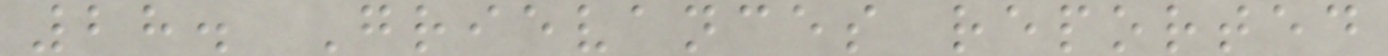28. Grievances reported
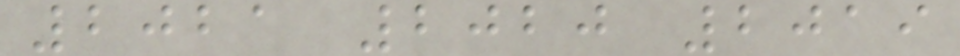2021 2020 2019
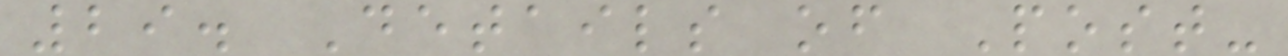29. Details of Post-
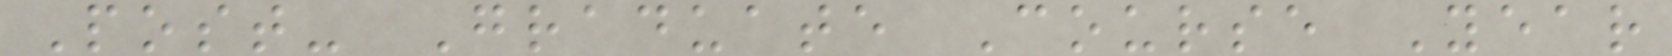Post- Graduate Course Year
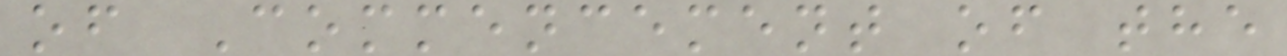of Commencement of the
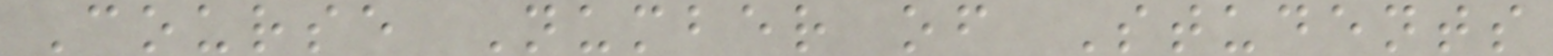Course Number of Students
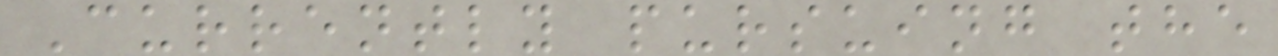Currently pursuing the
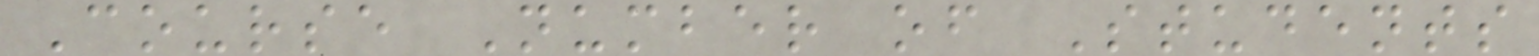Course Number of Students
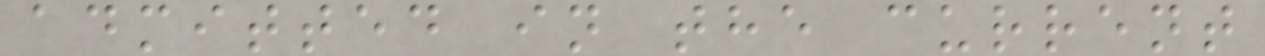admitted in the current
